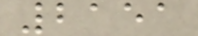2151
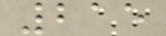215
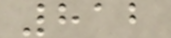812
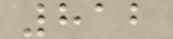812
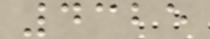4325
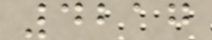4217
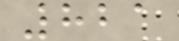821
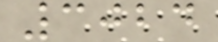3024
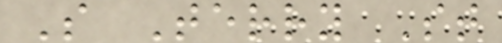S Terry St
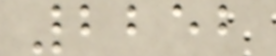2252
